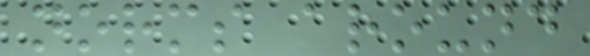norms around
